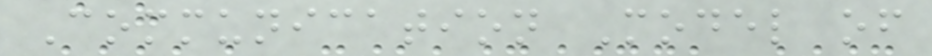Communication Model of
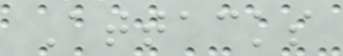Attacks
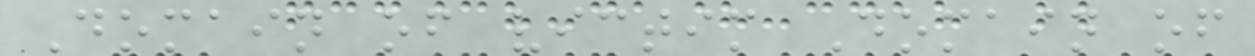Domain of victim Domain of
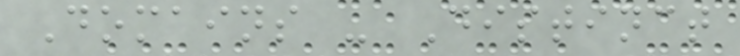Domains - Distinct
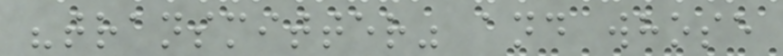"transmitter" and whose
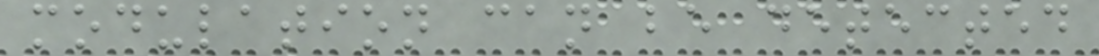modulation can be detected
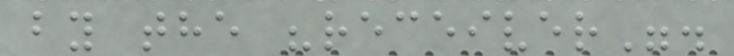by the "receiver".
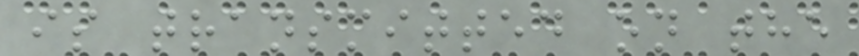is transmitted on the
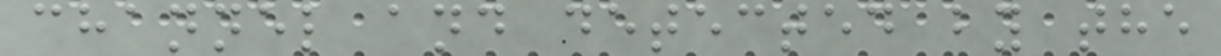channel and detected by the
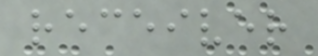receiver
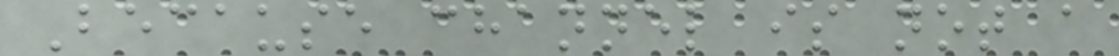Because channel is not a
